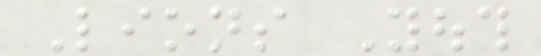Lions Youth
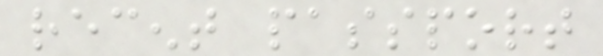recent passport
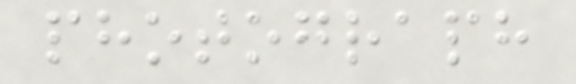photograph
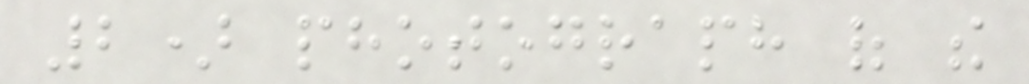2) photograph of the
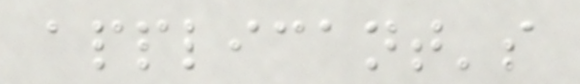applicant's
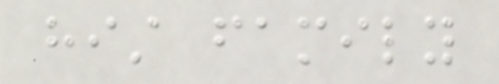hist family
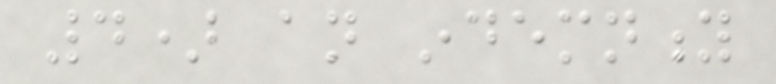4) an indemnity
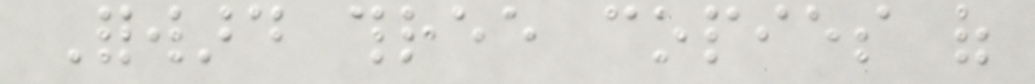Forward three copies of
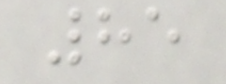85
